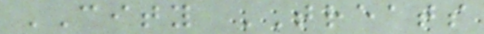CITY TREATS
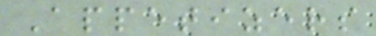Appetizers
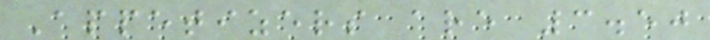Appetizers are 3.50
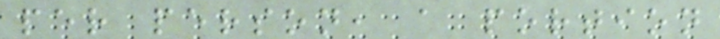per person, a portion
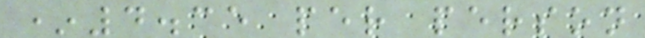*4.35 per person
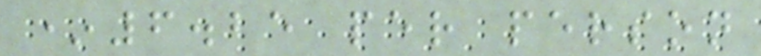*6.25 per person
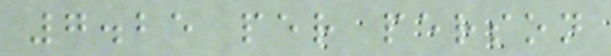7.25 per person
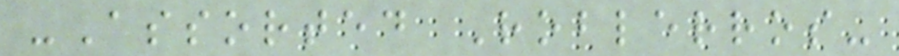-Assorted Roblerros-
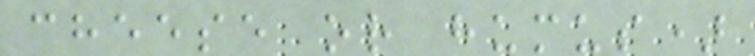cheese or humus)
